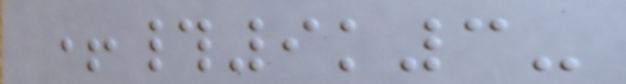+#9k3-
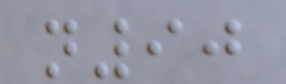n90
